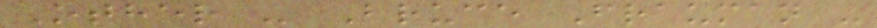Other - Bruce Frauman -
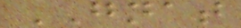GNAT
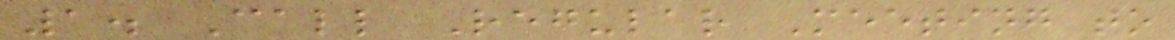1. Call Regular Meeting to
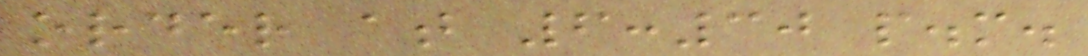order at 6:30 p.m.
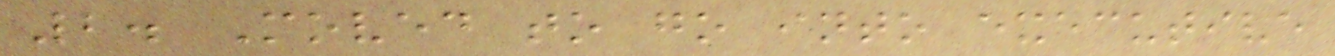2. Moved to go into executive
